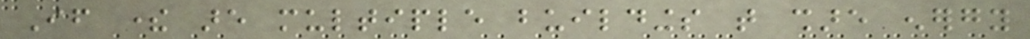If there are multiple buildings that share energy
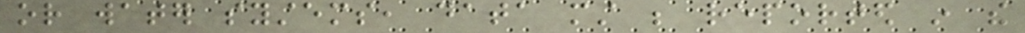or water systems, data must be reported in the
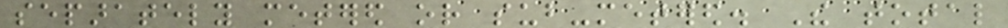separately metered or sub-metered. The total
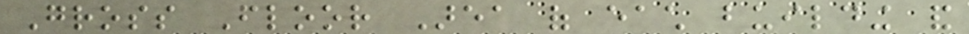Gross Floor Area of each building and
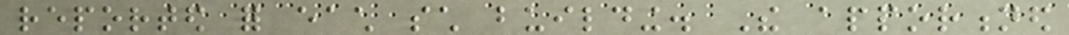reported for each such building. The apportioned
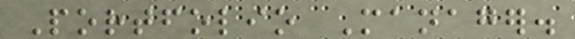Portfolio Manager.
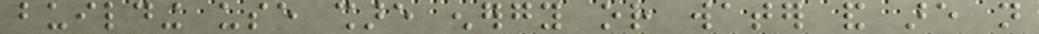building use share energy or water and are not
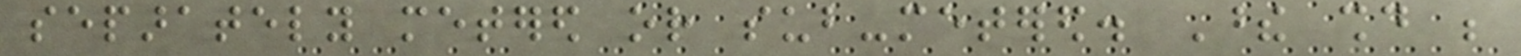separately metered or sub-metered. These should be
